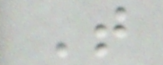T
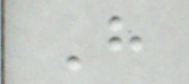H
